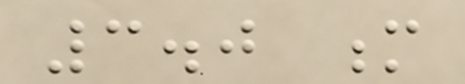3.0 m
